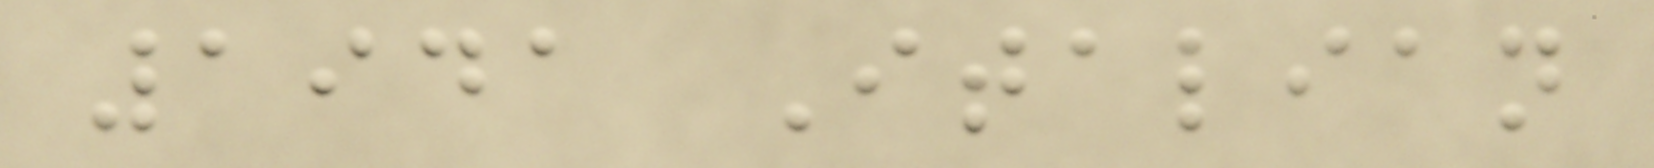1941 Italian
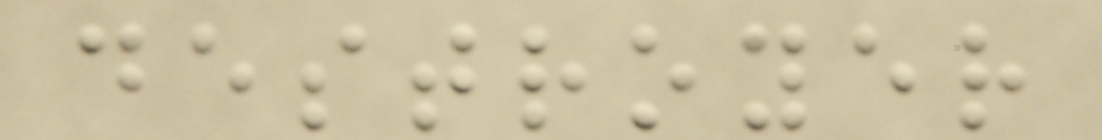destroyer
